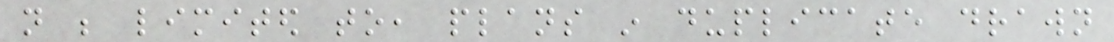not be limited to, plans in duplicate drawn
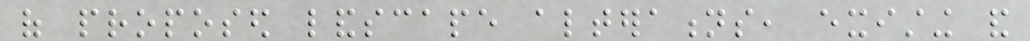of proposed landscape alterations, existing and
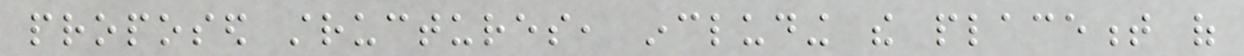proposed structures, including the placement of
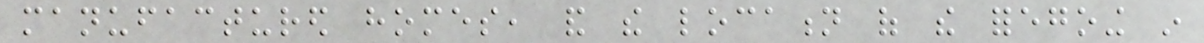manufactured homes, and the location of the foregoing in
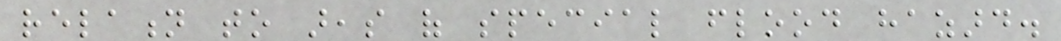relation to areas of special flood hazard.
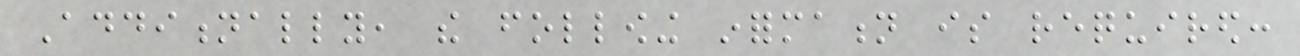Additionally, the following information is required:
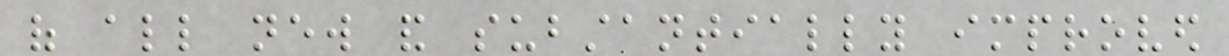of all new and substantially improved
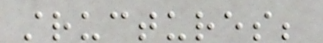structures;
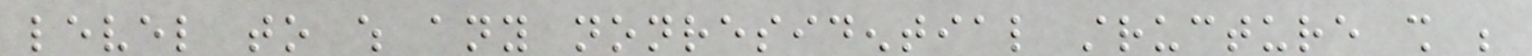level to which any nonresidential structure shall be
